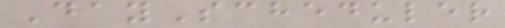DayScheduler
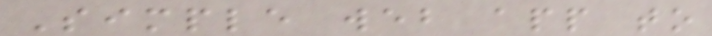Simple web app to
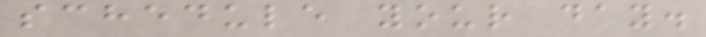schedule your day.
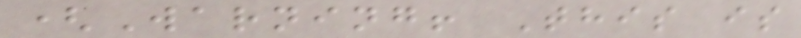(Warning! This is
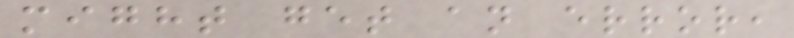might get an error,
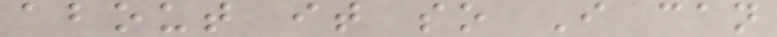about it so I can
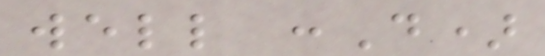well :D)
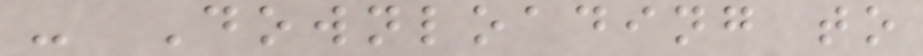- Downloading to
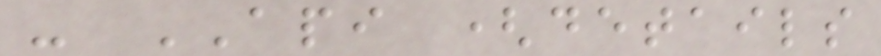- API (details
